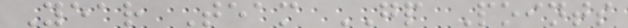Year Team GP Points
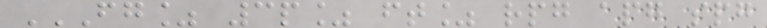FG% 3P% FT% RPG APG SPG
